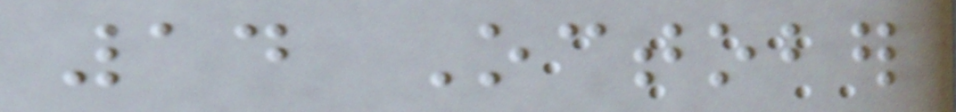14 October
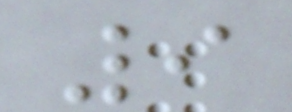9
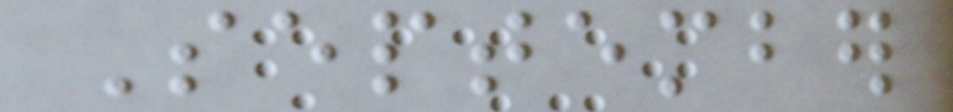September
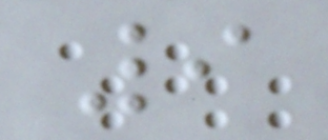9
